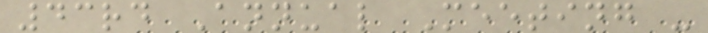43rd Annual Meeting -
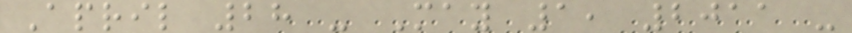April 28 - May 1, 2011 -
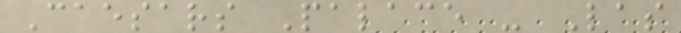Caesars Palace - Las
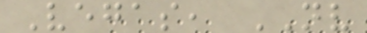Vegas, NV
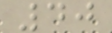40
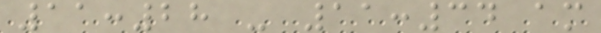11:28 - 11:34 am
